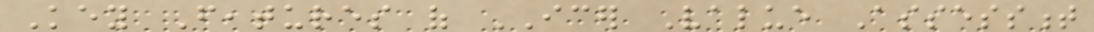Key Features of ICER Value Assessment
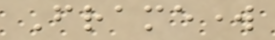Framework
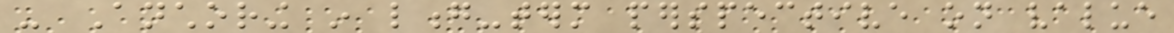- Anchoring in long-term perspective on value
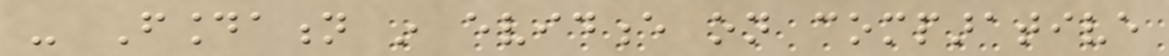- Foundation in evidence on comparative
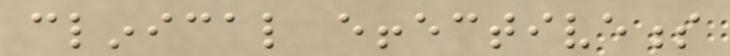clinical effectiveness
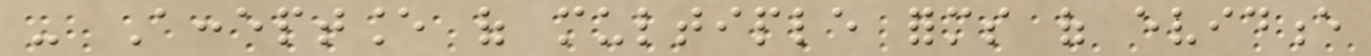- Acceptance of multiple forms of evidence
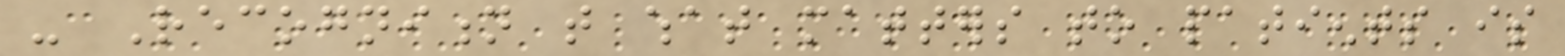- Recognition that what matters to patients is
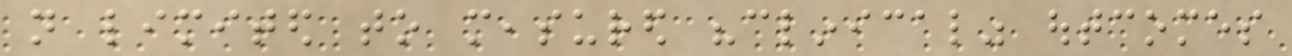not limited to measured "clinical" outcomes
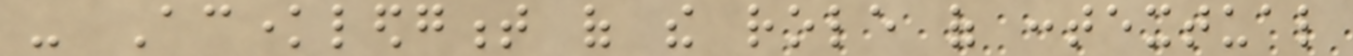- Acknowledgment of the role of contextual
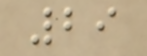29
